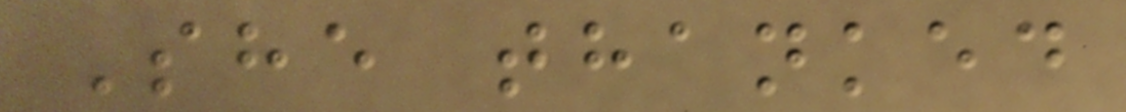She thanked
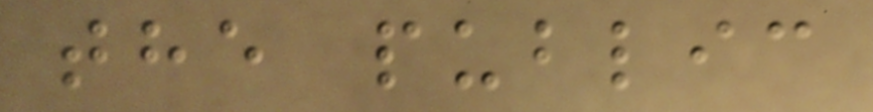the public
